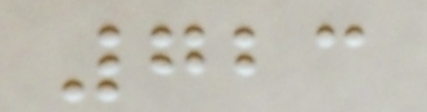723
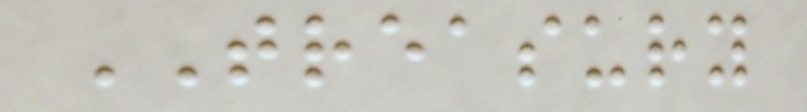TREASURY
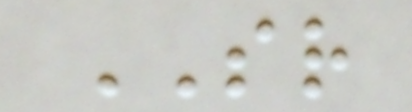SR
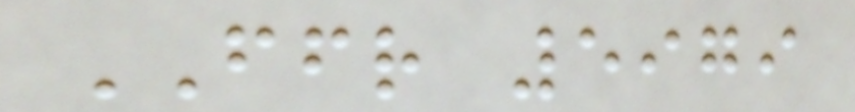FFR 5979
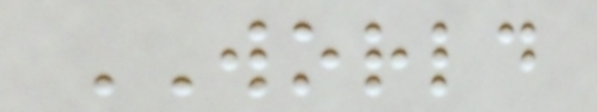WORLD
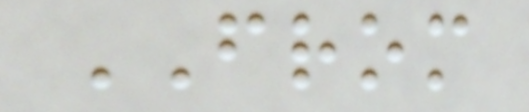FROM
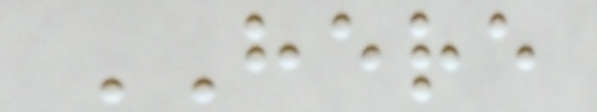HERE
